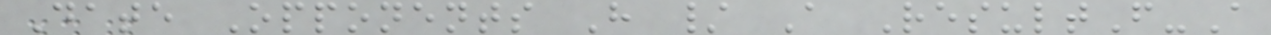Date Opponents H / A ResultF-A
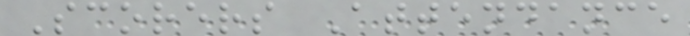Scorers Attendance
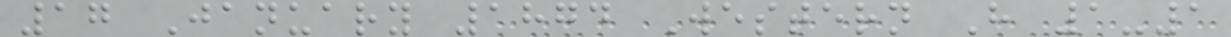17 January 1874 Western H 1-1
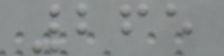265
